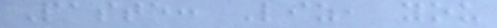Paste: Liz, you
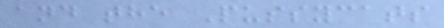and the Pussycats
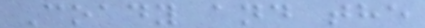Coady and the
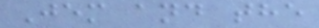Jem and the
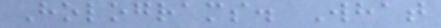Holograms. What
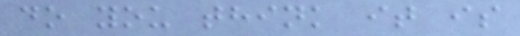do you think it is
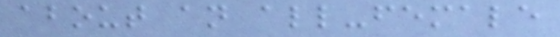about an all-female
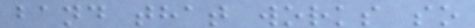band that works so
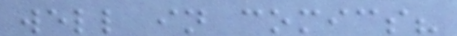well in comics?
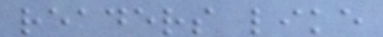readers like
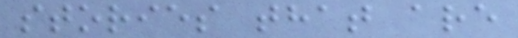stories that are
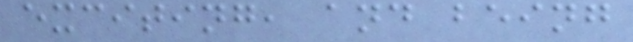exciting, and being
